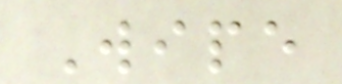Wipe
